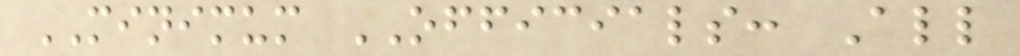MINIMUM OFFICIALS: All
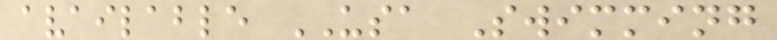available USA Swimming
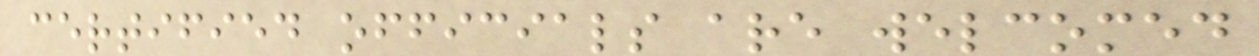certified officials are welcomed
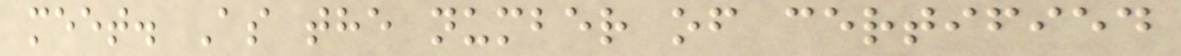meet. As the number of certified
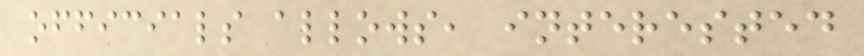officials allows, interested
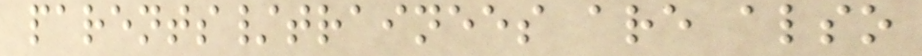parents/trainees are also
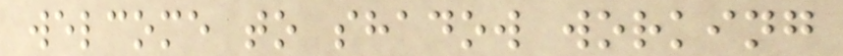welcome to shadow working
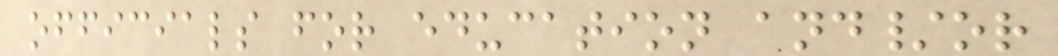officials for education and/or
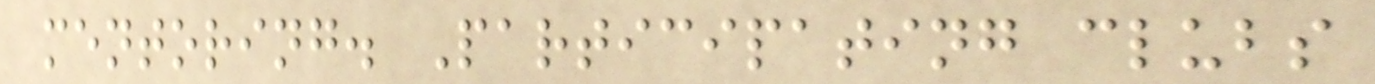mentoring. Participating clubs
